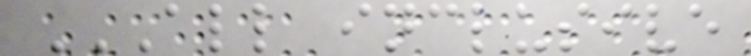ALL INCLUSIVE
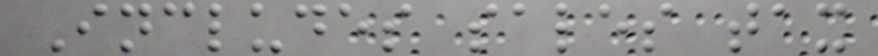Includes sales tax
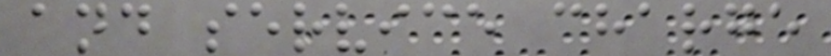and service charge
